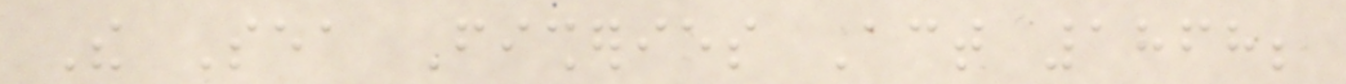The Sea Fisheries Act 1868;
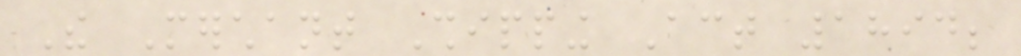The Merchant Shipping Act 1894;
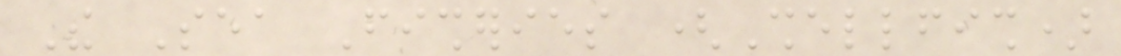The Sea Fisheries (Shellfish)
